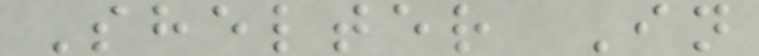Shelter In
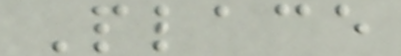Place
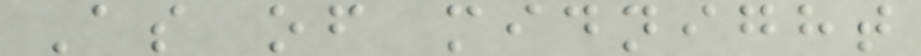As of midnight
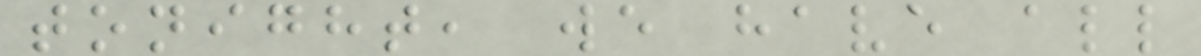tonight, we have all
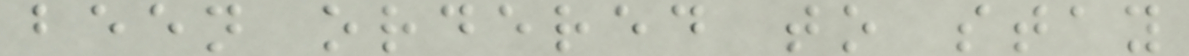been ordered to stay
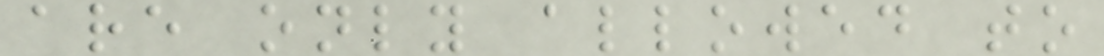are only allowed to
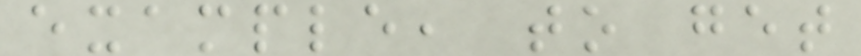example, to get
